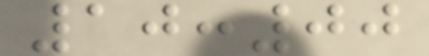10:00
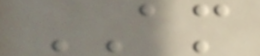AM
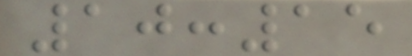10:15
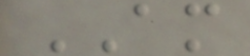AM
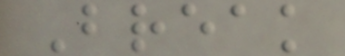Break
